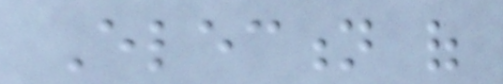Election of
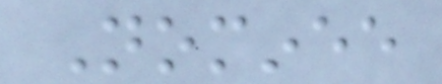Nominee
